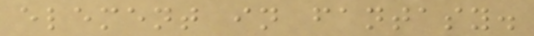element in fantasy.
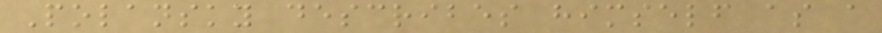Polansky describes himself as a
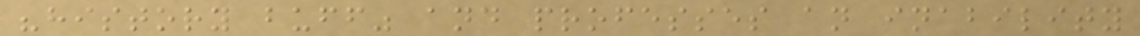"history buff" and professes an inability
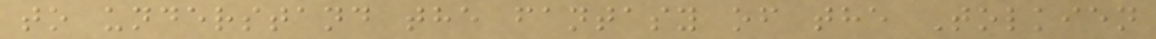to understand the fantasy of the Tolkien
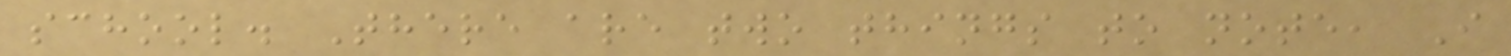school. There are two things to note, I
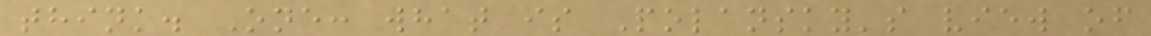think. One: what is Polansky's view of
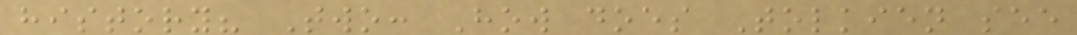history? Two: How does Tolkien see
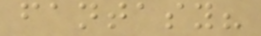fantasy?
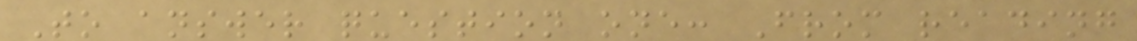To answer question one: From reading
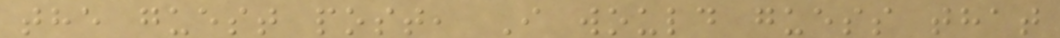the guest post, I would guess that
